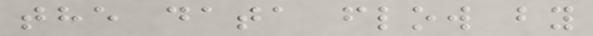the data flow by
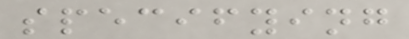specifying
